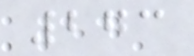273
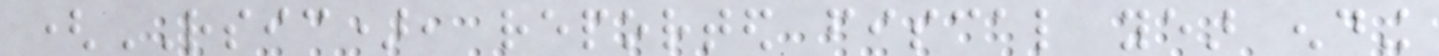(RSIC), reported fiscal year ending
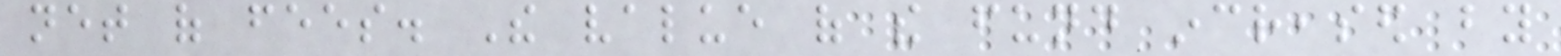net of fees. The value of the fund increased by
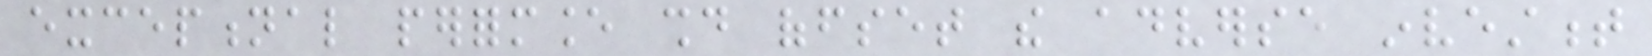exceptional performance should offset the adverse investment
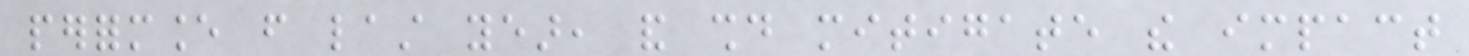performance from last year, and should mitigate the impact
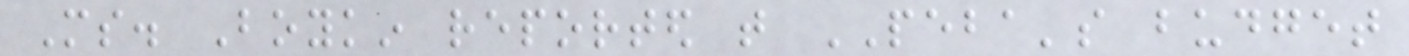Ms. Boykin reported that PEBA's budget
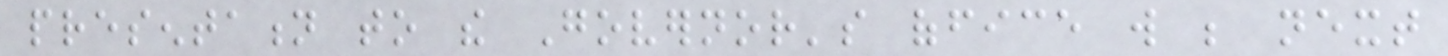presentation to the Governor's office will be next
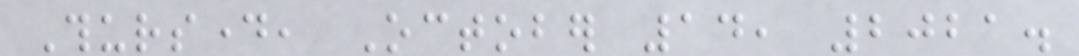Thursday, October 14, 2021.
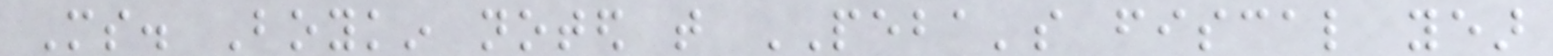Ms. Boykin noted that PEBA's fiscal year
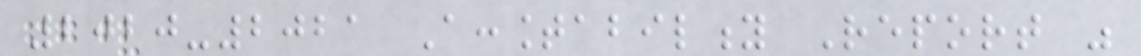2020-2021 Accountability Report was
